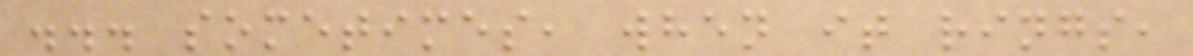... sometimes, when it rings,
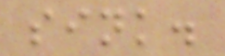sink.
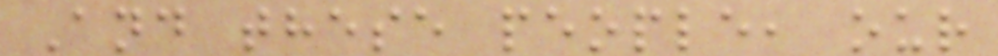And these people, our
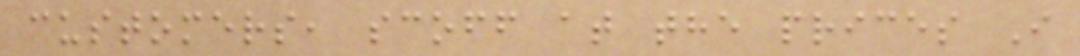customers, scoff at the prices I
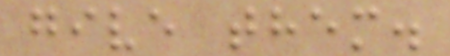give them.
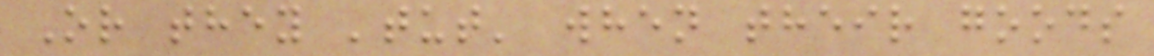Or they 'tut' when their goods
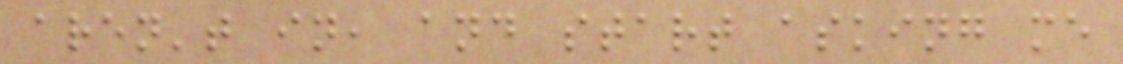aren't in, and start asking me
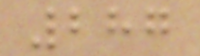287
